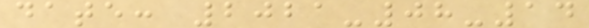date: 2021-08-14
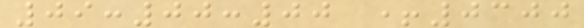09:00:00 +0300
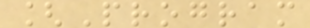[Program
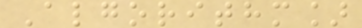Algorithm]
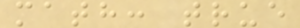math: true
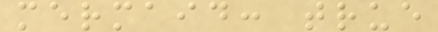mermaid: true
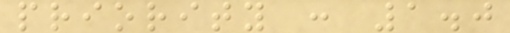priority : 1.0
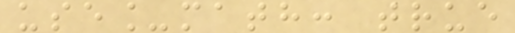use_math: true
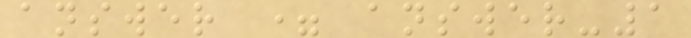answer = answer-1
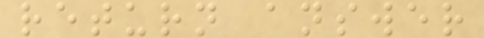return answer
